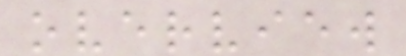overview
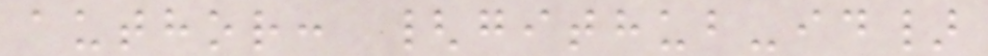author: {github-id}
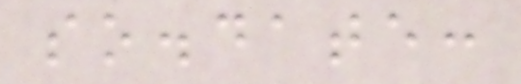so.date:
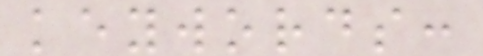keywords:
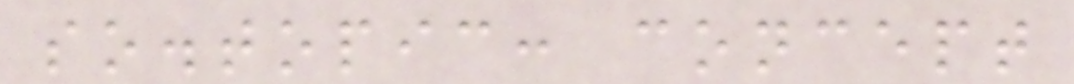so.topic: concept
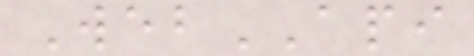WebAPI
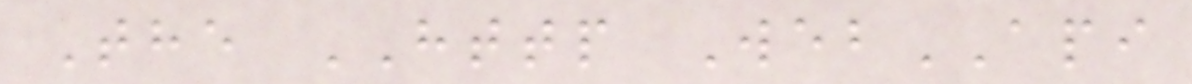The HTTP WebAPI
